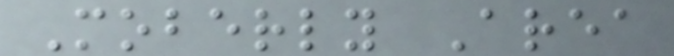Moberly Area
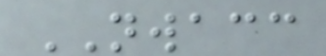NWACC
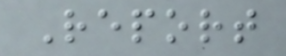Report
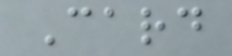Card
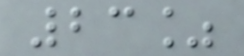23%
